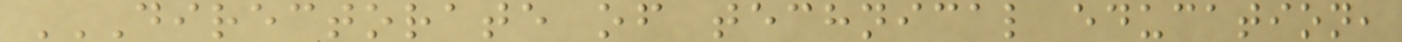DIRECTORATE OF TECHNICAL EDUCATION,
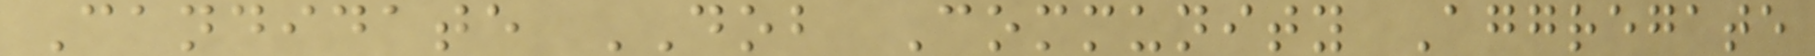Candidate DOB Community Aggregate
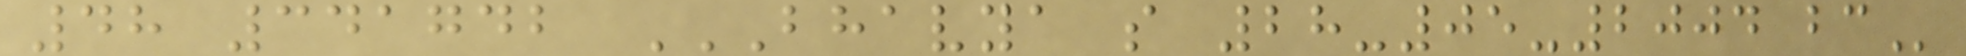48 341742 BHAVYA S 28-05-2004 BC
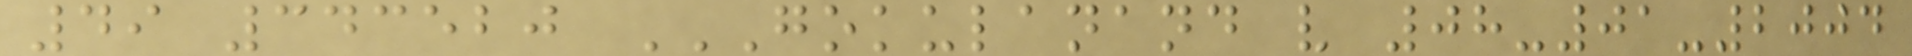49 343520 GOKULANAND V 08-01-2004
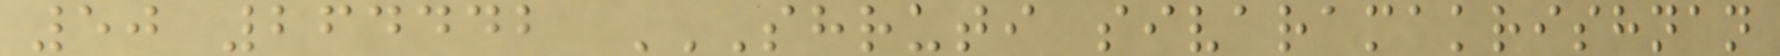50 264442 SHRUTI SIVARAMAKRISHNAN
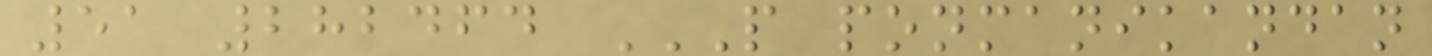51 282464 P PONMANIKANDAN
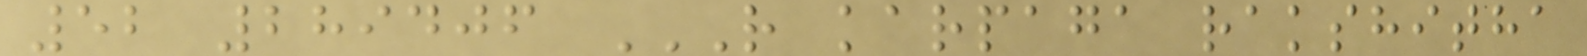52 289406 R KARPAGA RAKSHITHA
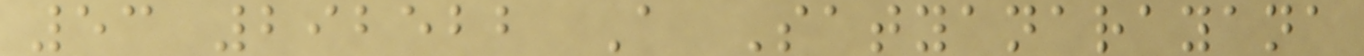53 292522 A Satyanarayana
